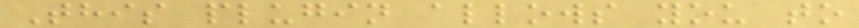This plugin allows you to
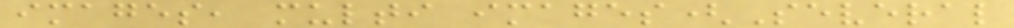images, multi images(Several
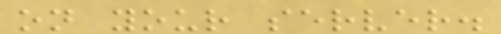on your server.
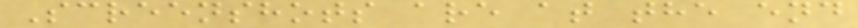Screenshots are at the end
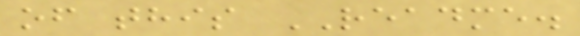of this README.
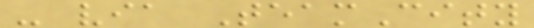- via TeamCity
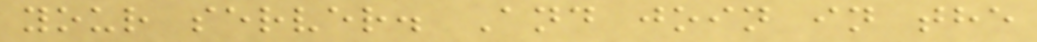your server. And join in the
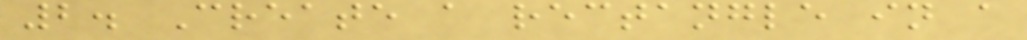2. Create a rectangle in a
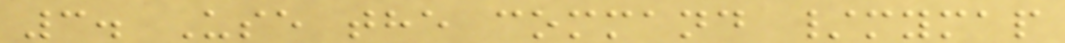3. Use the command /mymap
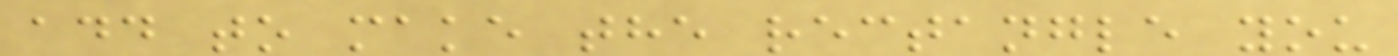add to make the rectangle you
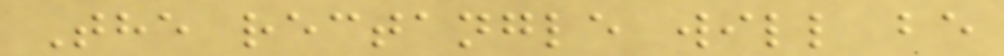The rectangle will be
